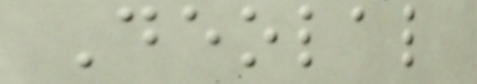Deolal
